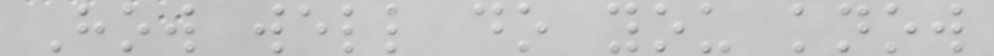How well do you know
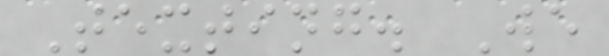Texting. We
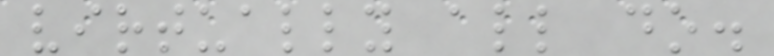virtually all do.
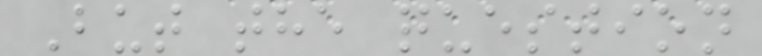But the question
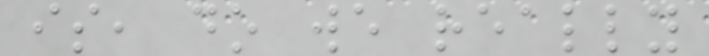is, do we really
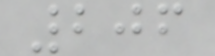206
